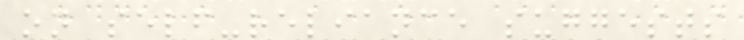on self-reliance suggests
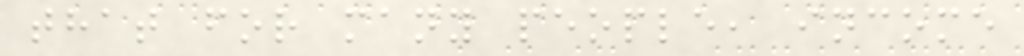that for many people, income
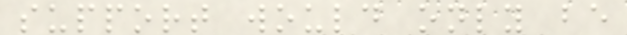support would only be
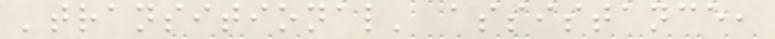'transitional' assistance,
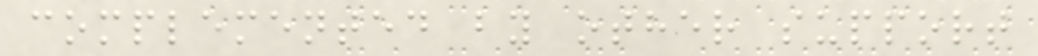complemented by other support
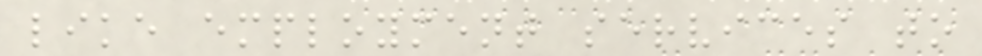like employment services to
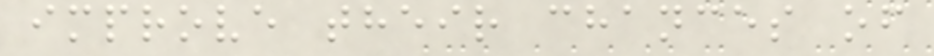improve their chances of
